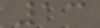13
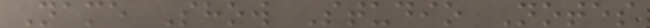Name Show Studio Notes
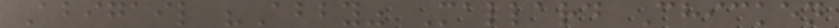Abigail "Abby" Mallard Chicken
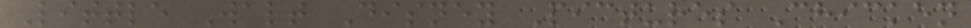Little Walt Disney Pictures Chicken
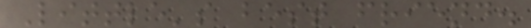Little's best friend.
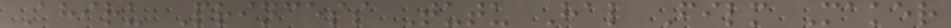Ahiru Princess Tutu Hal Film Maker
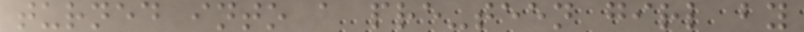turned into a pre-teen girl by
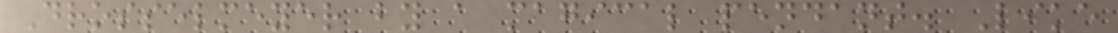Drosselmeyer by a magical pendant. Like
